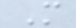M
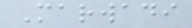Marwadi
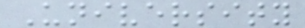University
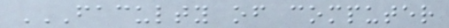FACULTY OF COMPUTER
